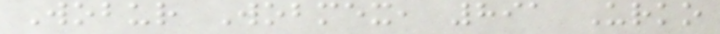Wobur Wobmex, 891 Urko
